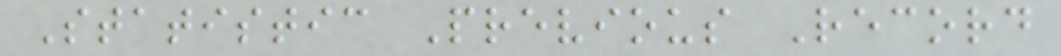Statistic Previous Record
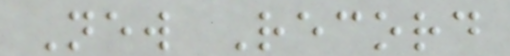New Record
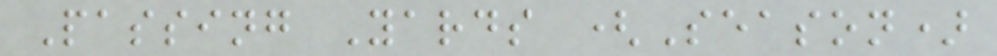Passing Yards (Season)
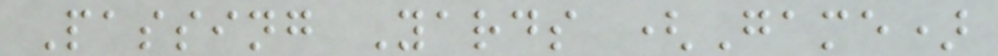Passing Yards (Game)
